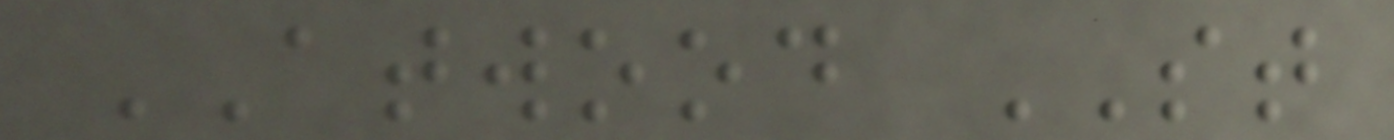ATWOOD ST
